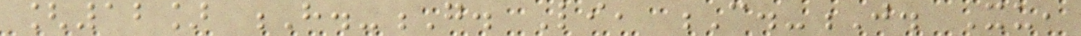[12] H.-G. Li, C.-J. Xu,
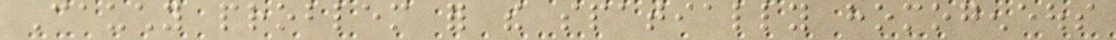Cauchy problem for the spatially homogeneous
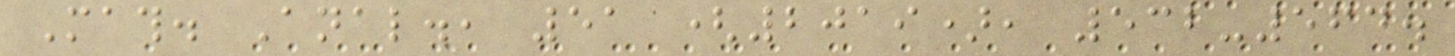Math. Anal., 51 (2019), 532-564.
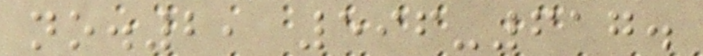no.2, 596-617.
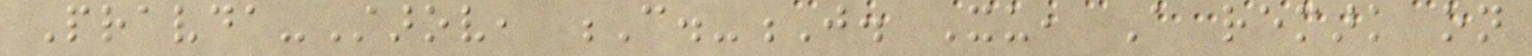Pravda-Starov, C.-J. Xu, A remark on
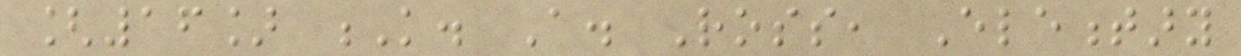[16] K. A. Ross, Elementary
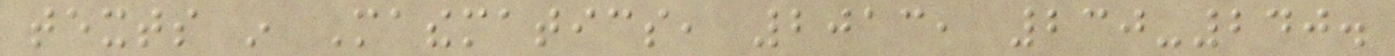texts in Mathematics, 2013, 230-240.
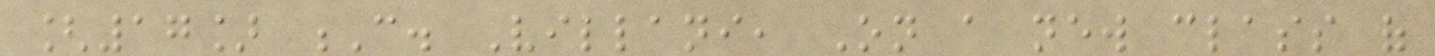[17] C. Villani, On a new class of
